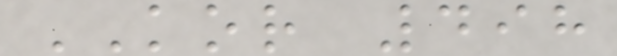KOR 498
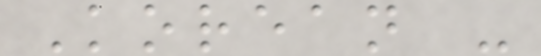Korean -
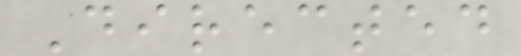Directed
